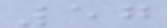57
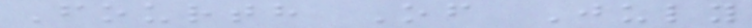Fourth Of July
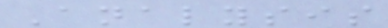Analysis
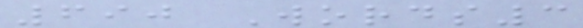690 Words3
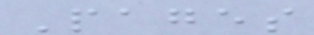Pages
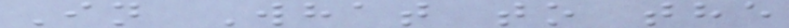In What to the
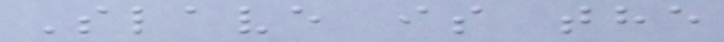Slave is the
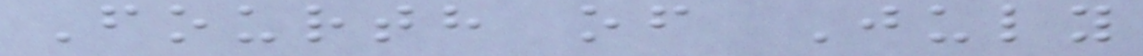Fourth of July
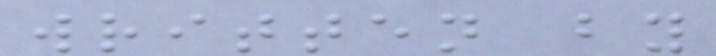written by
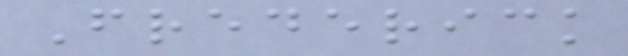Frederick
